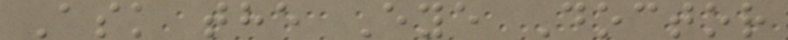Ask the Eye Doctor
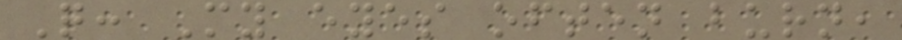Q: My eyes often burn,
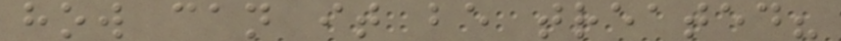how can it be treated?
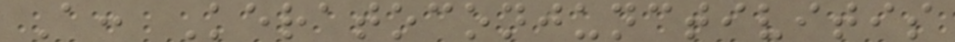A: Keratoconjunctivitis
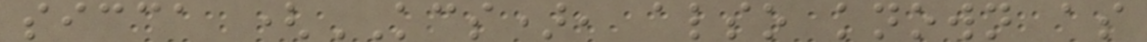sicca (KCS), also known as
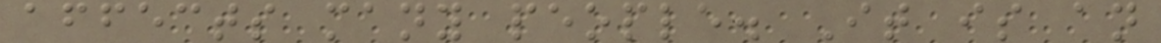affects many people. It is an
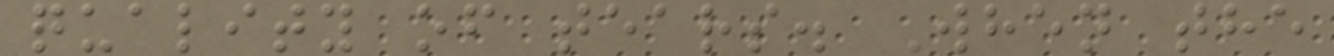quality of tears. When the
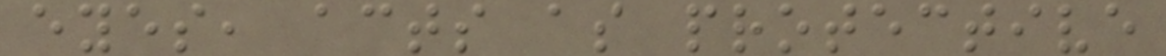eyes, acts as protective
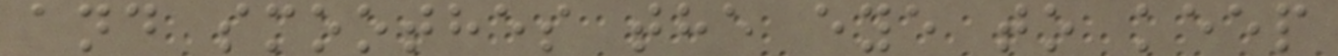and smoothes the eye to keep
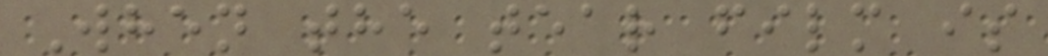When the tear film is
